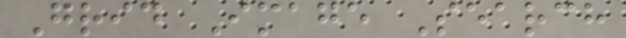Grid Image Search
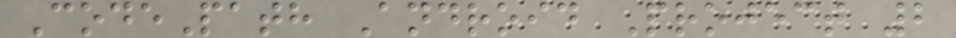CodePath Android Project 2
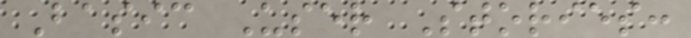Basic User Stories:
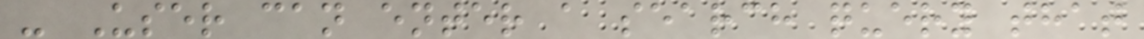- User can enter a search query that
